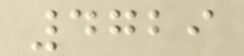4729
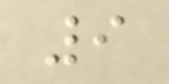9
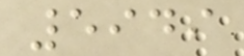5949
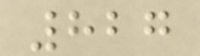827
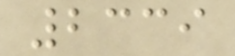2339
